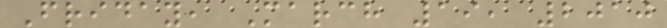Friday, March 19, 2010
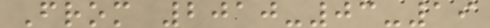From 2010-03-19
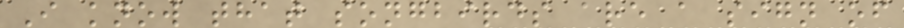I know that songbirds are a sign of
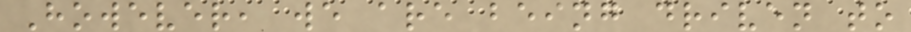However, we are being driven to
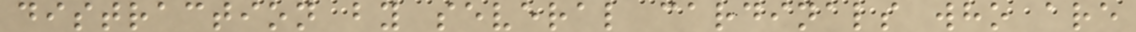distraction by several cardinals who are
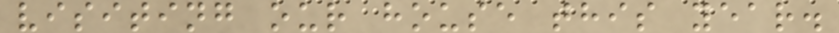visiting our house this year.
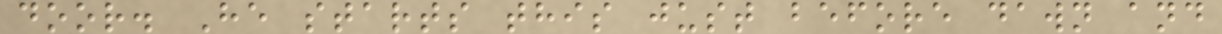door. He starts this just before dawn and
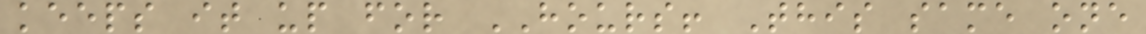keeps it up for HOURS! This same one
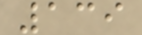139
